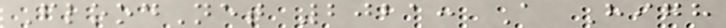FloodNet 2021: A High
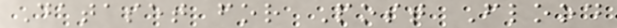Dataset for Post Flood
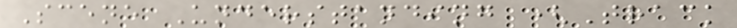Scene Understanding (Track
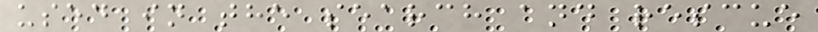used in the search and rescue
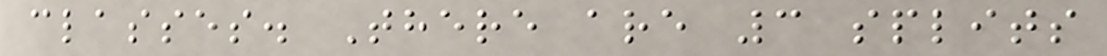classes. There are 3 splits
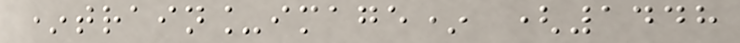*train_image* (1448
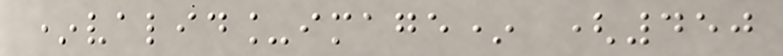*valid_image* (450
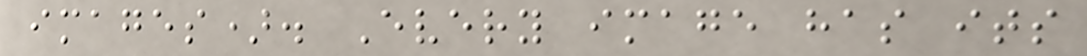images). Every image has its
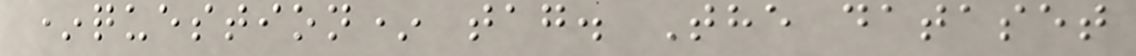*question* tag. The dataset
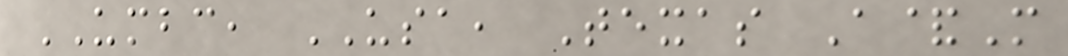UMBC, USA, Texas A&M
